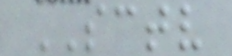SCTV
